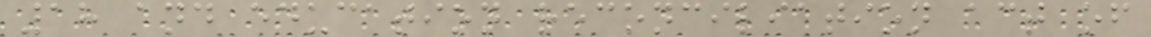18 and education reconciliation act of
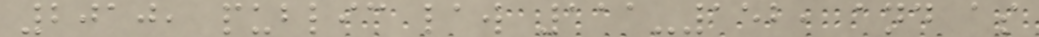2010, public law 111-152, and as
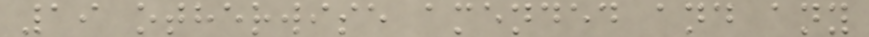19 otherwise amended and any
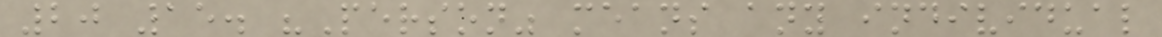20 15. "Person" means any individual
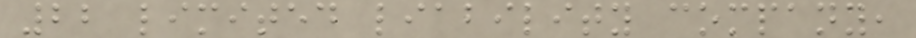22 limited liability company,
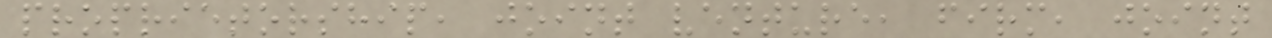proprietorship, joint venture, firm, joint
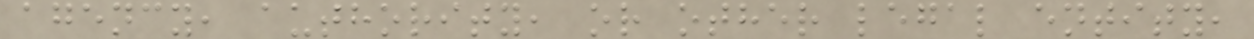agency, authority, or other legal entity,
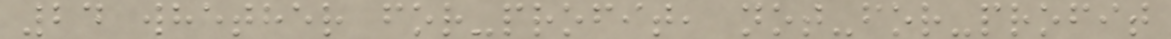24 whether for-profit, not-for-profit
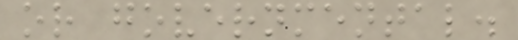or governmental.
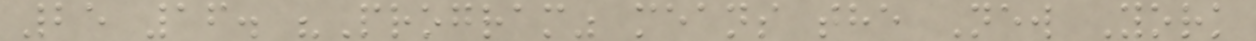25 16. "Program" means the New York
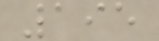195
